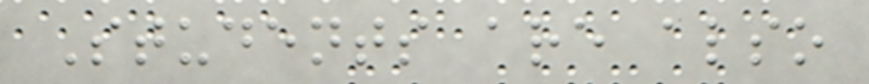Students are also
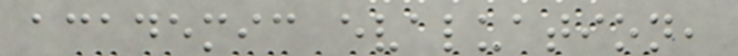academic evaluation,
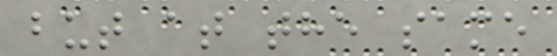but at the same
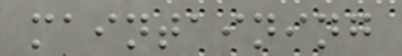maintaining
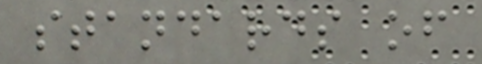standards of
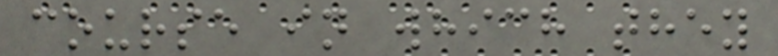course in which they
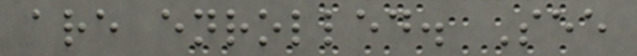are enrolled. See
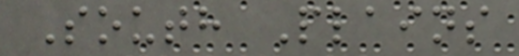South Plains
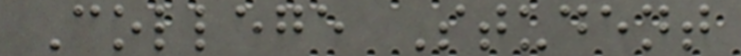College Student
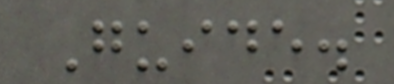Guide.
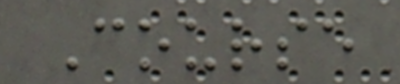Course
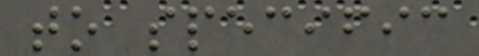to specific
